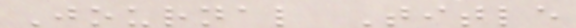Journal Title
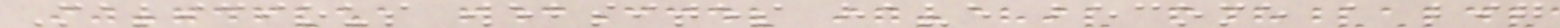Malicious websites have become a big
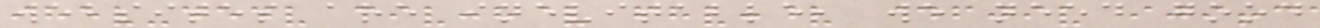websites are inevitable, we need good
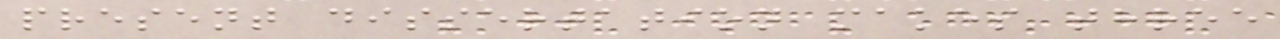present dissertation makes three
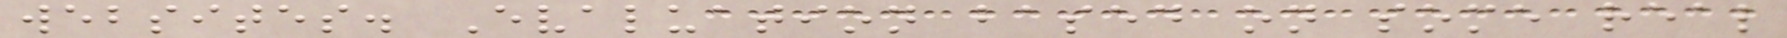websites. Evaluation based on some real
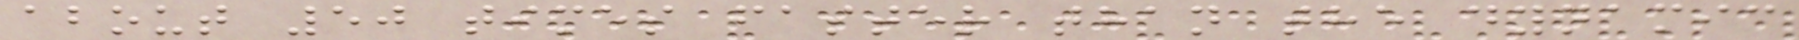about 50 times faster than the dynamic
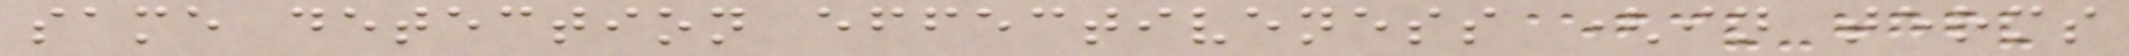same detection effectiveness (in terms
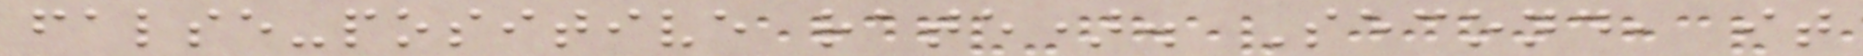false-positive rate). Second, it
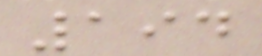194
